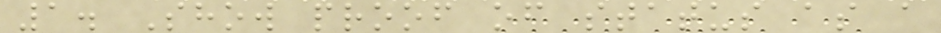1. Show proof of status as a
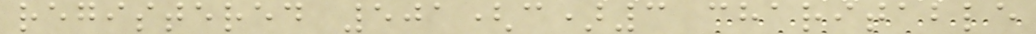registered 501(c)3 charitable
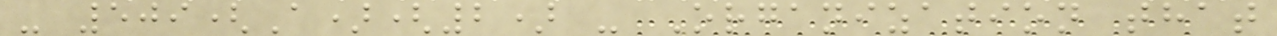- 509(A)(2) - Organization that
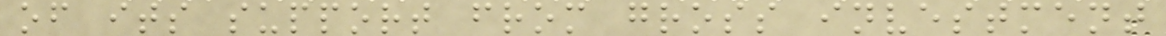of its support from gross investment
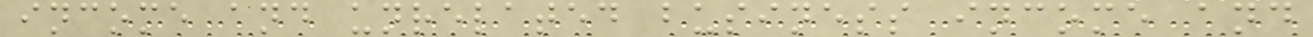income and unrelated business income and
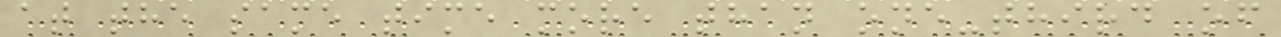at the same time more than one-third of
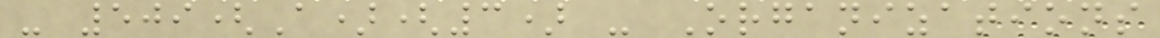- 509(A)(3) - Organizations
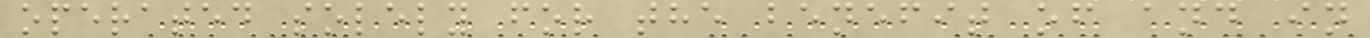operated solely for the benefit of and in
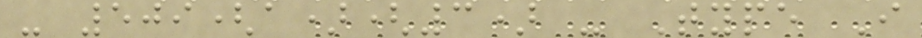- 509(a)(3) - Type I
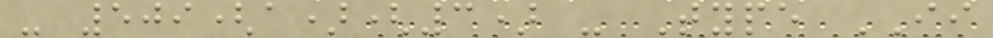- 509(a)(3) - Type II
